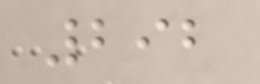292
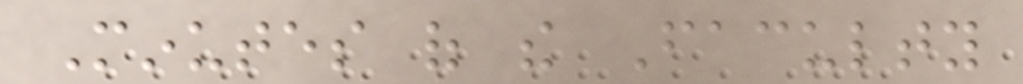Minutes of the Faculty
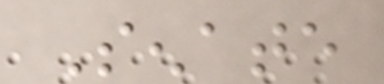Senate
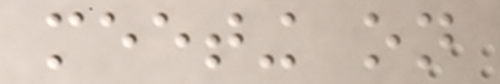meeting on
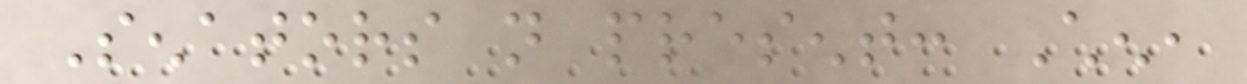Senators not present: Chen,
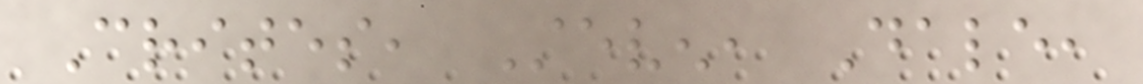Crites, Steven, Dale,
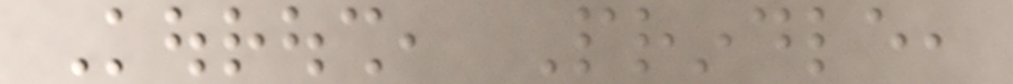Kouroush, Prindle,
